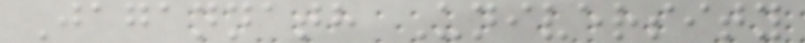Jagannath University
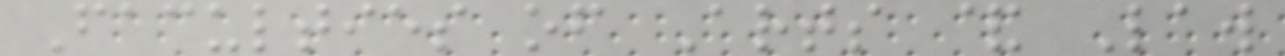Faculties of Arts & Law
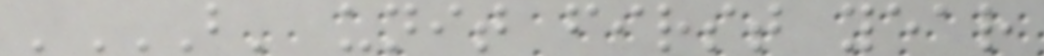'B' UNIT FIRST YEAR
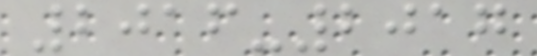2016-2017
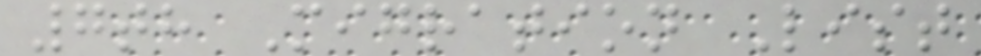7th Migration List
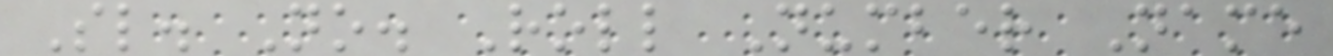Sl. No. Roll Number Name
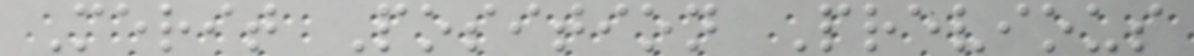Merit Position Previous
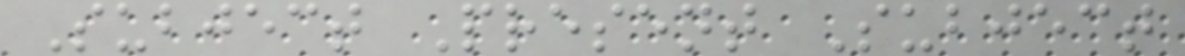Subject Present Subject
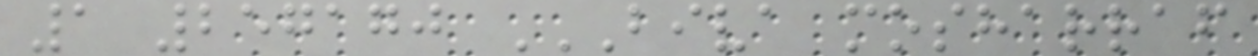1 257170 BIVA MOSHARRAF
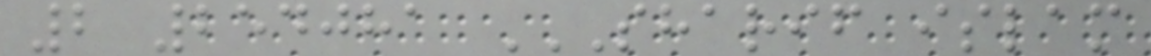2 254081 SHARIF ISLAM
